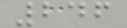246
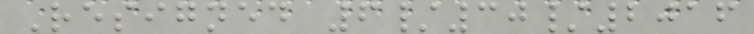Resigned 6/30/2016
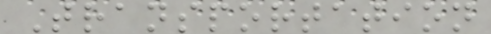Transportation
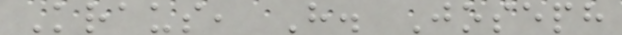Kraus, H. Joseph
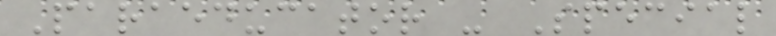Paraeducator - Special
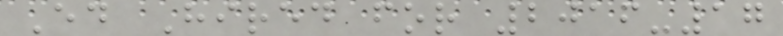Ed Hired for 2016-17
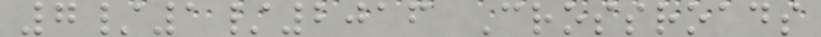7/1/2016 Crossroads
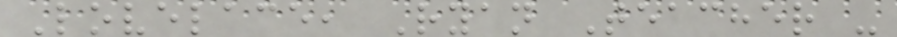Lovelace, Ryan Teacher -
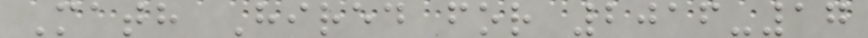Math Hired for 2016-17
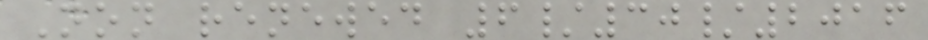Non renewed 6/30/2016
